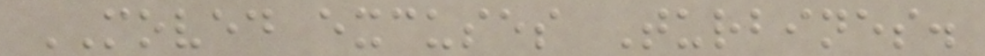MOVED excuses Turbines.
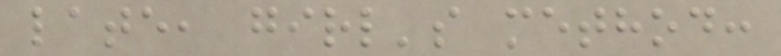late, girl's method:
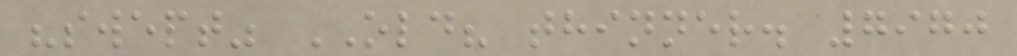"swept" OLD? thinner. 7970
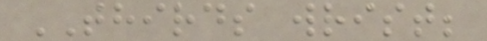THIRDS wrist;
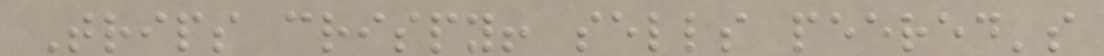Trips crispy! sells peered's
